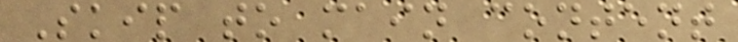Skip to main content
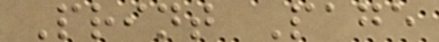Print Page
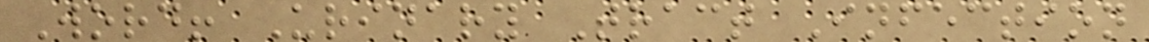Word! Urinary Tract Infection
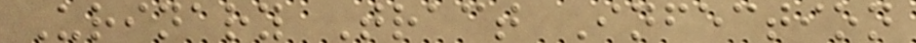Urinary Tract Infection
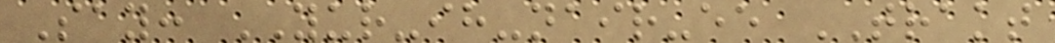Say: YUR-ih-nair-ee TRAKT
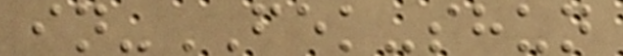in-FEK-shun
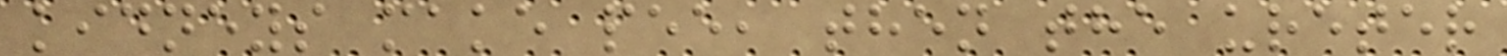kidneys make pee, then the ureter
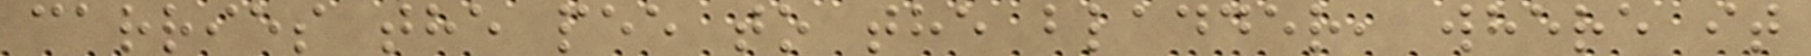carries the pee to the bladder, where it
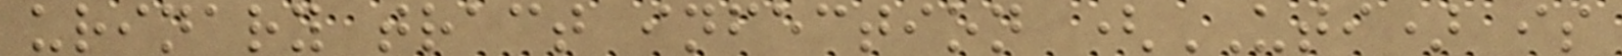urinary tract infection (UTI) is
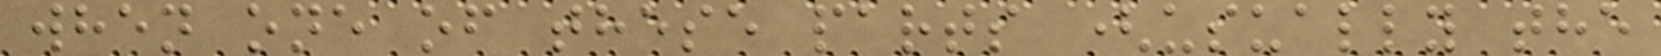when one of these parts (usually the
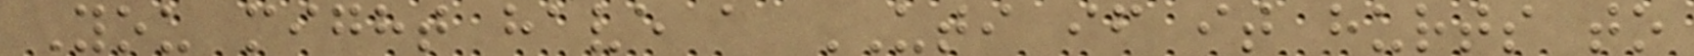You might have a UTI if it hurts to
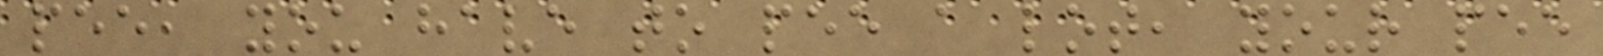pee, you have to pee a lot, your pee
